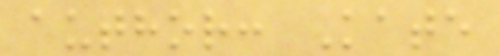author: Kate
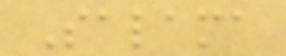Salama
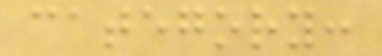category:
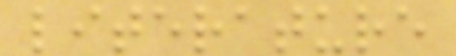literature
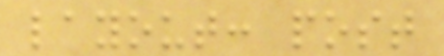layout: post
